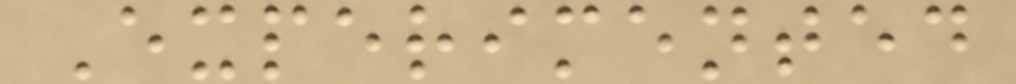Experimented
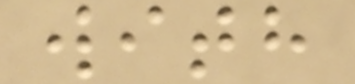with
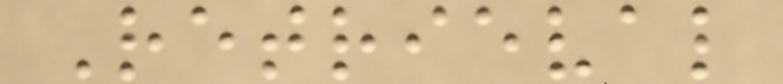Retrieval
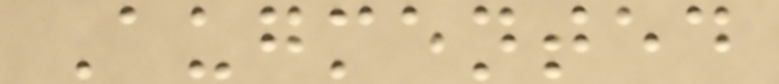Augmented
